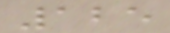125
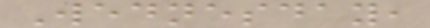Wednesday,
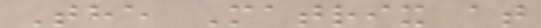The Matrix at
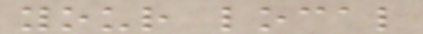your local
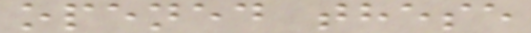opened these
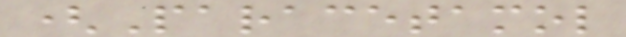(Paracetamol
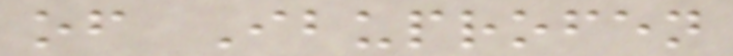of Ibuprofen
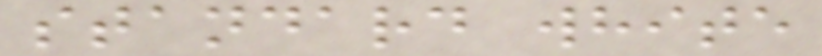standard white
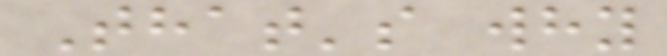That's why
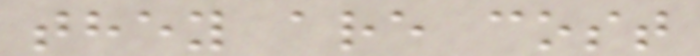they are cost
